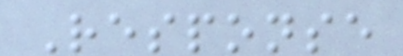Response
